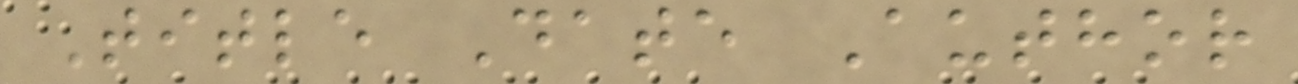Title Date Author
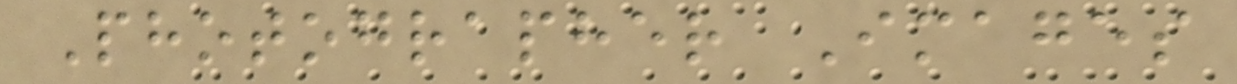Photographer Images
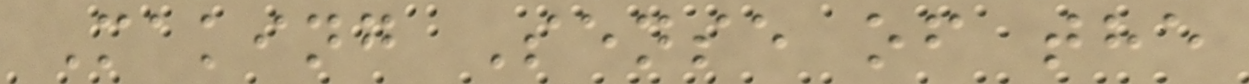Making Sense of the
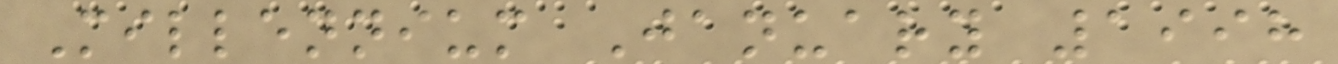Millennium January 1998
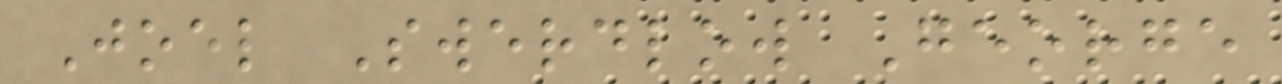Joel Swerdlow George
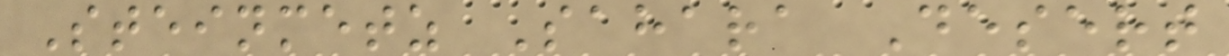Steinmetz Sahara Desert
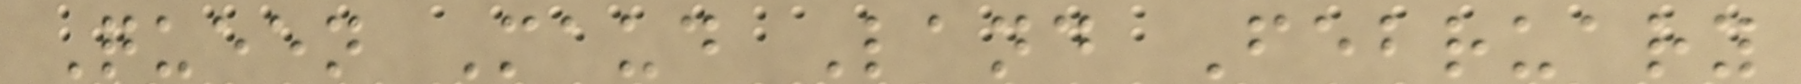Queen Maud Land February
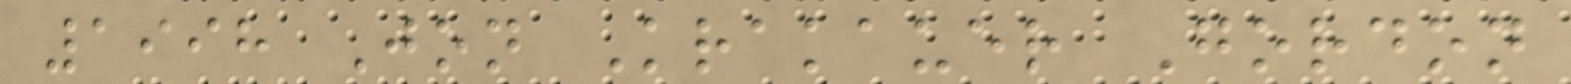1998 Jon Krakauer Gordon
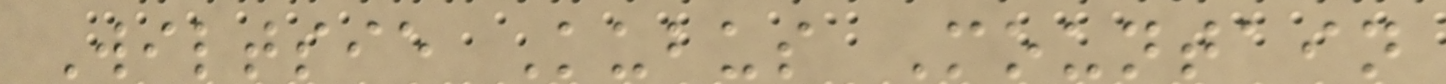Wiltsie Kubus Mountain
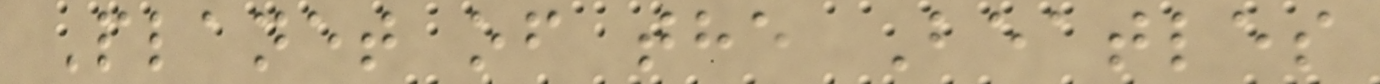Planet of the Beatles
